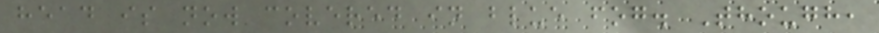head is now covered in blue fog. Though,
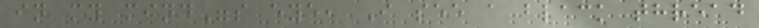in my mind"s eye, I see a black thread
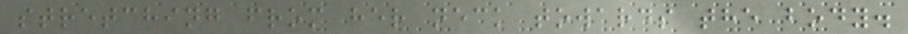stretching from her neck towards the body.
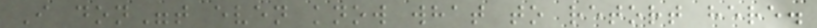I don"t even know what to retort here.
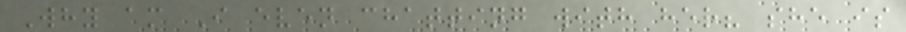Why am I even chatting with her? she is
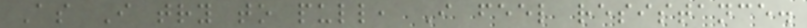As I try to pull, I feel resistance.
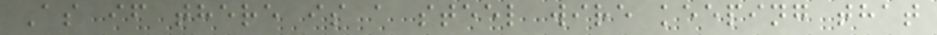As if there is a steel wire keeping that
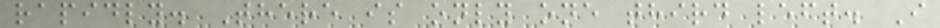rapidly. There is only one third left. I
